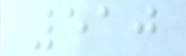510
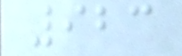923
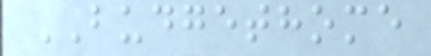BUDGETHOME
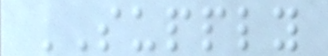SUPPLY
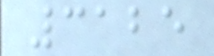3125
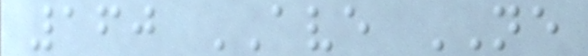160 AVE NE
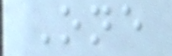One
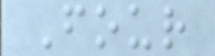Four
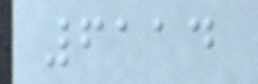6114
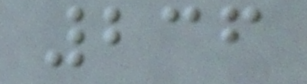236
